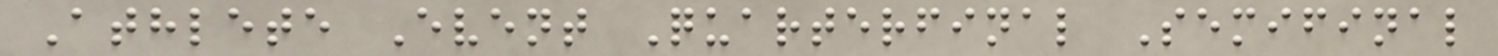Athlete Event Quarterfinal Semifinal
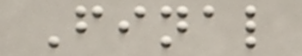Final
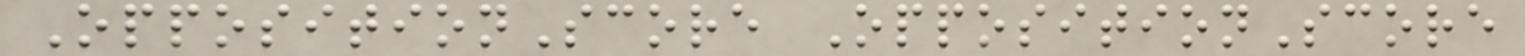OppositionScore OppositionScore
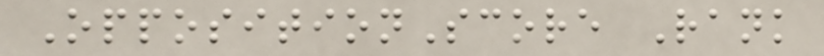OppositionScore Rank
